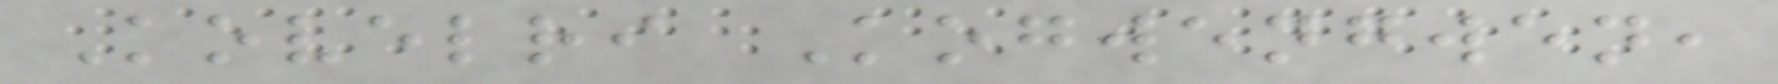Kovelri Kogwengwen,
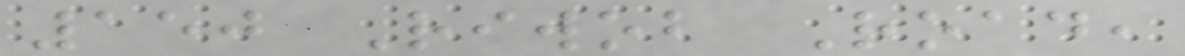150 Riwob Road,
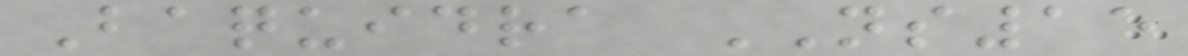Baquidra NS15
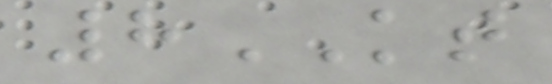8KT
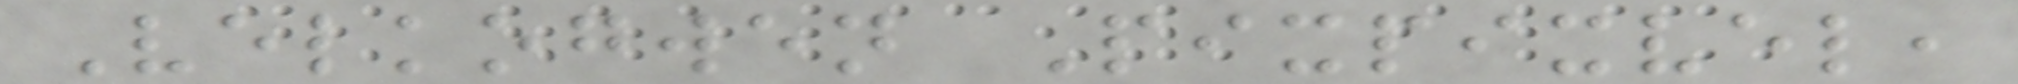Velkogwen Pixpixvel,
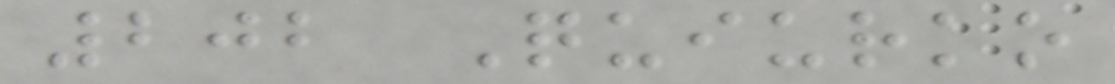202 Quiurko
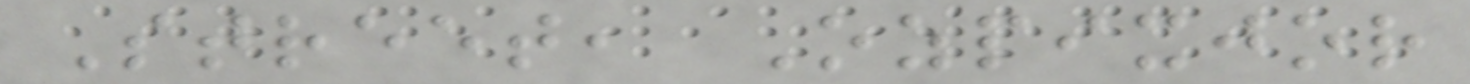Street, Ozpixjor
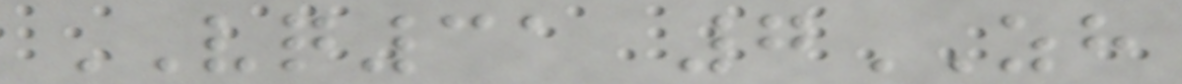VQ31 7ZH
